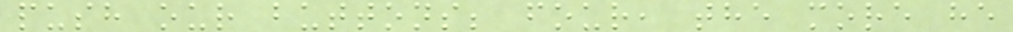push our buttons; four, the more he
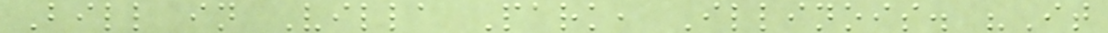Bill in Villa Park, Illinois. "It
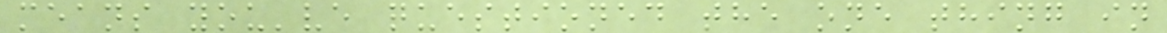means you've questioned the one thing in
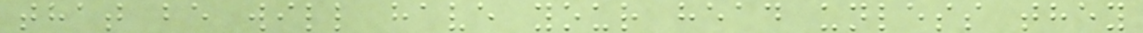that be will have your head unless they
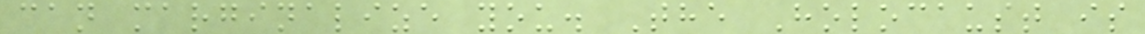can marginalize you. The Holocaust is
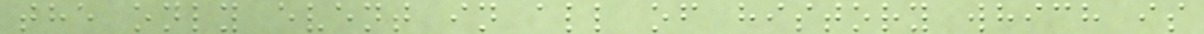the only event in all of history which is
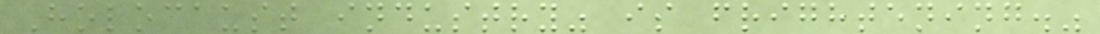Holocaust industry" is frightening."
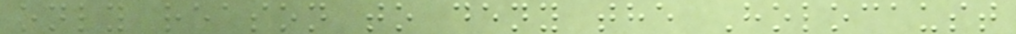only reason to deny the Holocaust
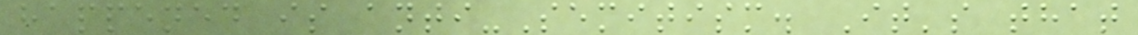happened is anti-Semitism. It's that
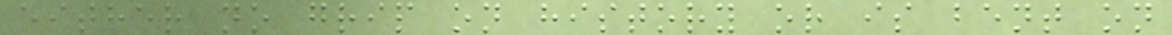either no grip on history or is bent on
